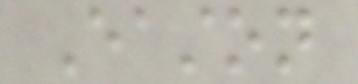Easton
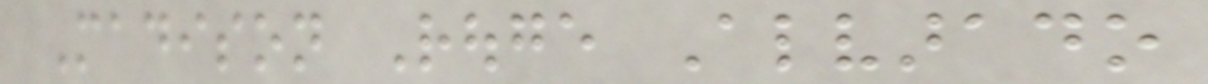Madison Rouge Alvarado
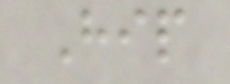Hip
